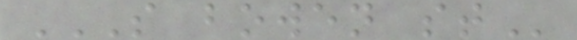S BOWEN ST
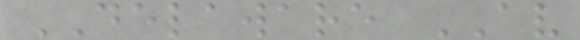DELAWARE AV
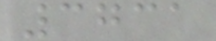3731
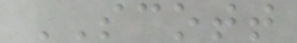SCOTT
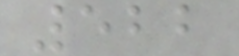522
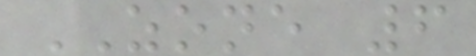ZONE 6
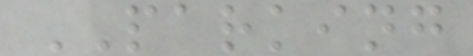PARKING
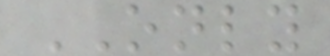ONLY
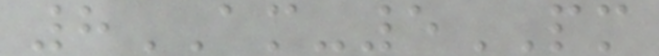8AM-5PM
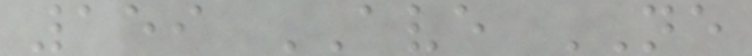159 AVE NE
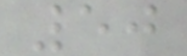50
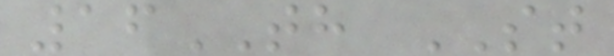16TH ST
